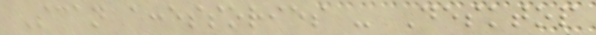Scan accessories - Desktop
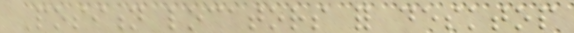Position locators for desktop
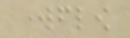workflow
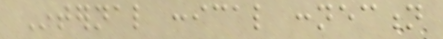Internal conical connection
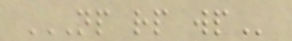NP RP WP
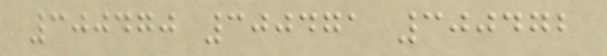300470 300471 300472
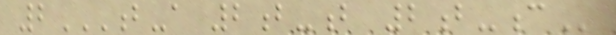2B-A 2B-B 2B-C
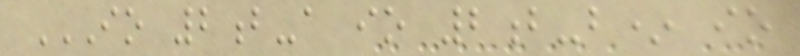IO 2B-A IO 2B-B* IO
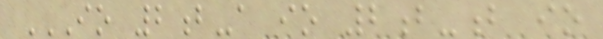IO 2B-A IO 2B-B IO
